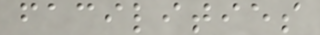facilities
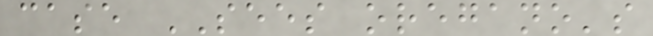case SEES oregano's
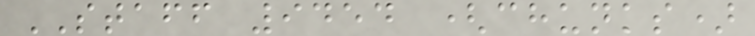STAFF 9454 (chunks)
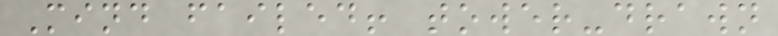Mind failed! tower-drawn
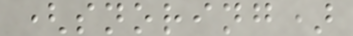(snoring)
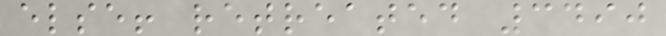else! retreated 3490
